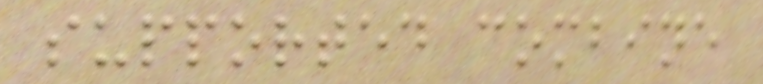supported combine
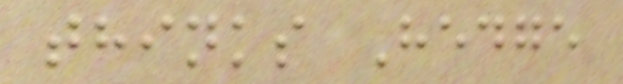thinks Hedge
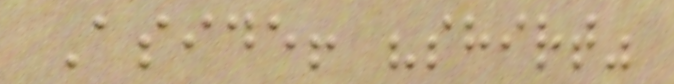Aside! "shirt"
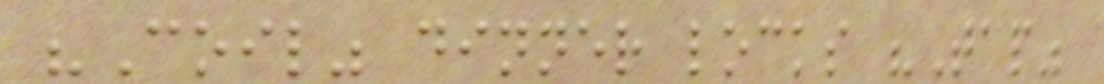"Coil" dinner locks "Tap"
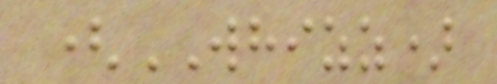(WHIZZ)
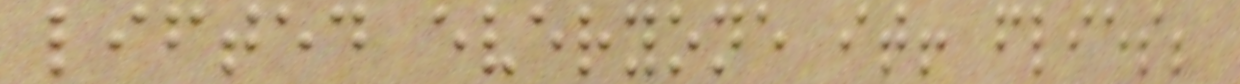lifted everyone it! flies;
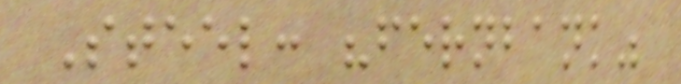Steel: "fernbank"
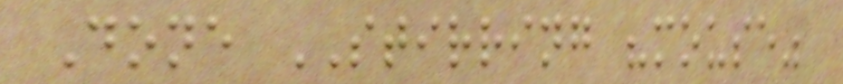Done STIRRING "mouse"
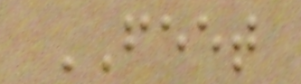FEET
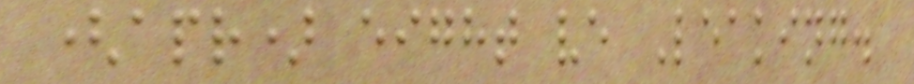(apr) eight ve Leaking.
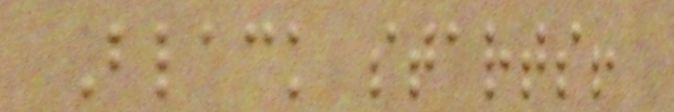Black starts!
